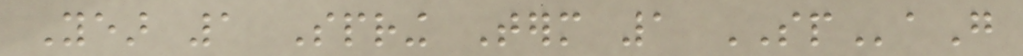Year 1 Spring Term 1 SPaG
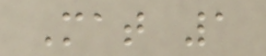Mat 1
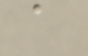a
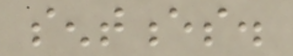sentences.
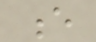e
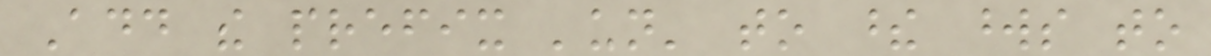Add the prefix 'un' to these words to
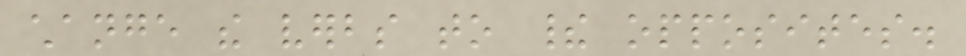change the verbs to their opposites.
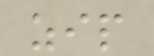zip
